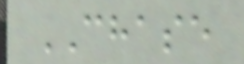CHASE
